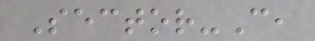Sector-C,
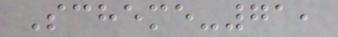Scheme-71,
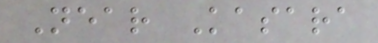Near Kasara
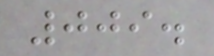009.
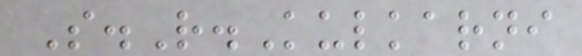S.R.Kulkarni
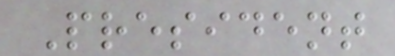President
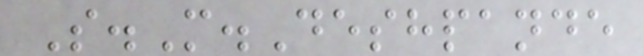S.M.Deshpande
